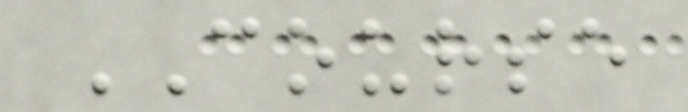COURSE
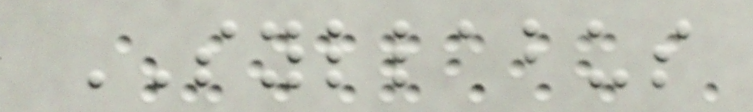SYLLABUS
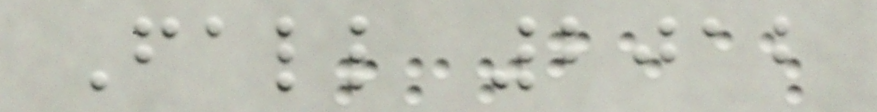Fall 2012
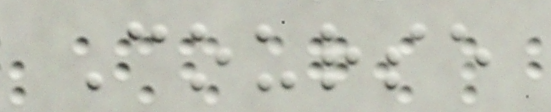Course
